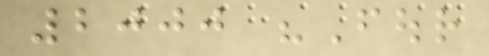2000 "Four
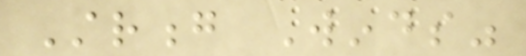Strong Winds"
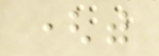(with
